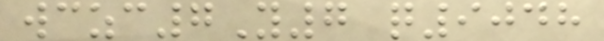wczc7Y7 q9048
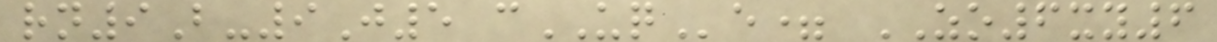rn9B-9J5 cUQe= ZO6xy6
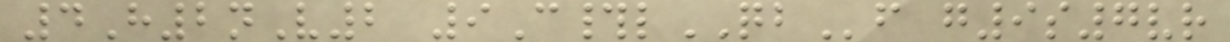4H2nV2 9C#lQBf g9s7vr
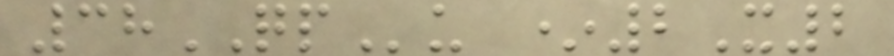38QPu *2X2
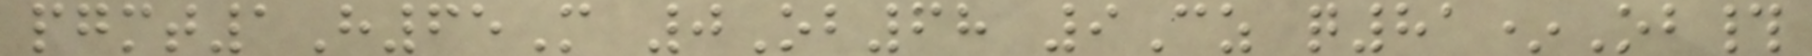pgmt1H65M 0Ob68 9Cz q81*Ob#
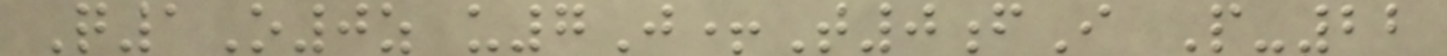Q1O0z u7J+T0fI P-22
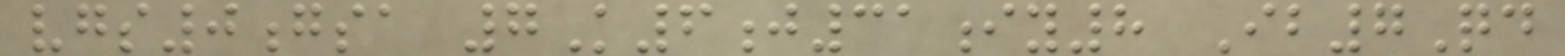vgs0gsa 7K6j31iy8 Ib7Qd
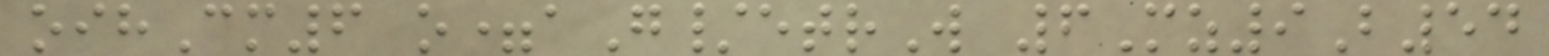oihCm6 o=aG/etrW 6Mz9B54
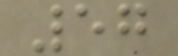57
